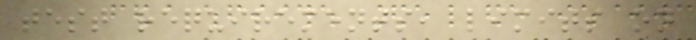test requirements, limits on
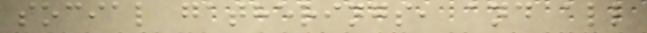social gatherings, and all
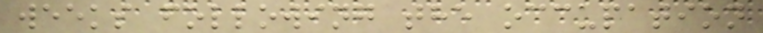weeks following the occupation
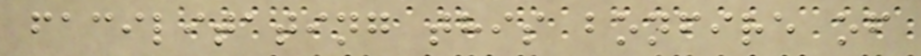facilitating this bonfire of
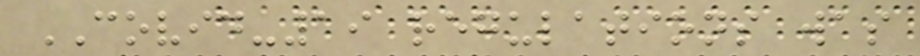COVID-19 regulations was
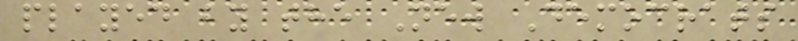played by the New Democrats
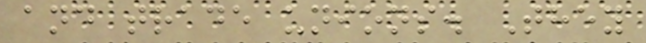and trade unions. They
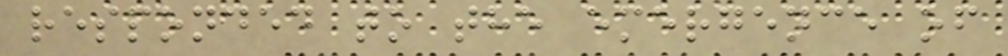responded to the emergence of
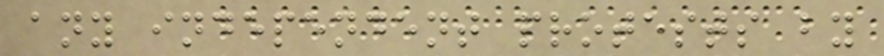any independent protests by
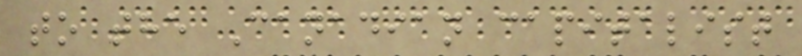to the Canadian capitalist
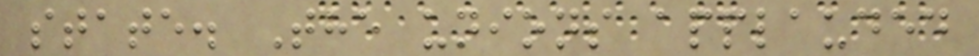state. The unions applauded
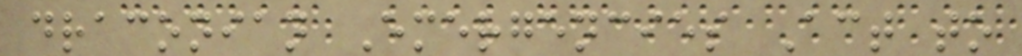draconian Emergencies Act to
